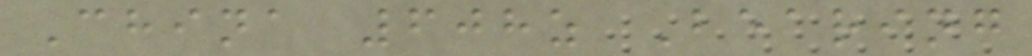China 608z Bearing
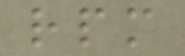rpm
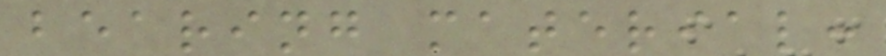bearing material:
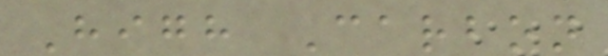High Carbon
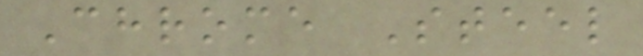Chrome Steel
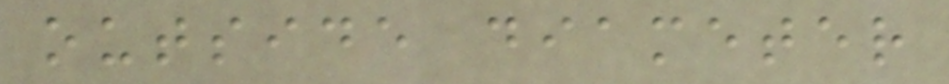outside diameter
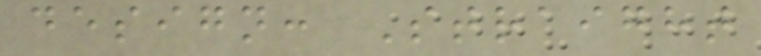design: Straight
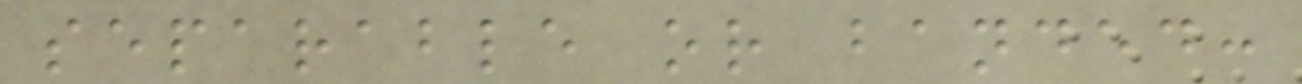separable or banded:
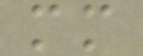mm
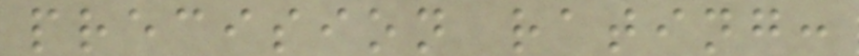precision rating:
